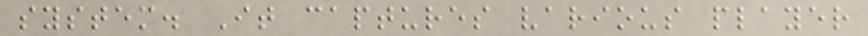system. It captures various player
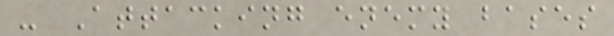- Attacking enemy bases
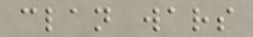clan wars
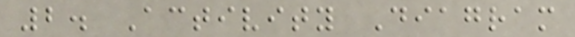2. Activity Diagram
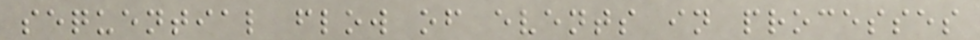sequential flow of events in processes
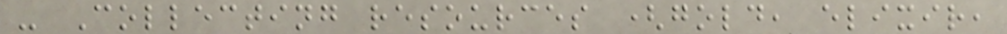- Collecting resources (gold, elixir,
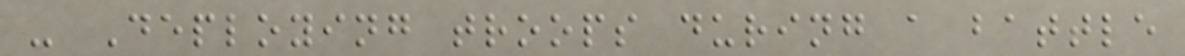- Deploying troops during a battle
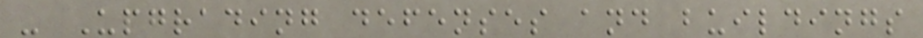- Upgrading defenses and buildings
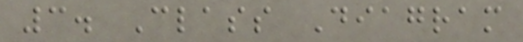3. Class Diagram
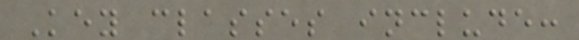Key classes include:
